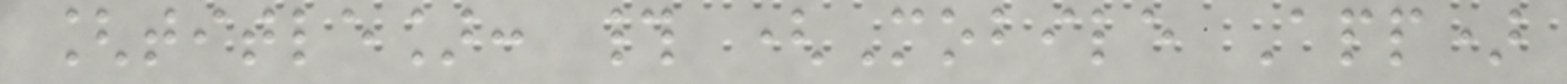[title]: # (Mobile App)
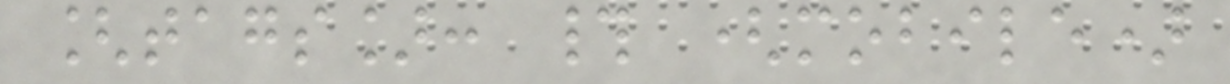[tags]: # (mobile)
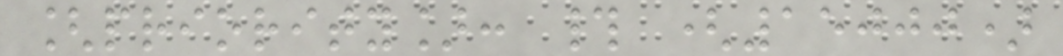[priority]: # (15000)
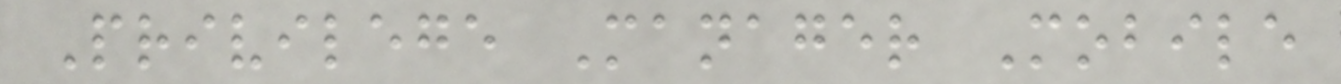Privilege Manager Mobile
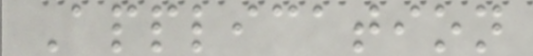Application
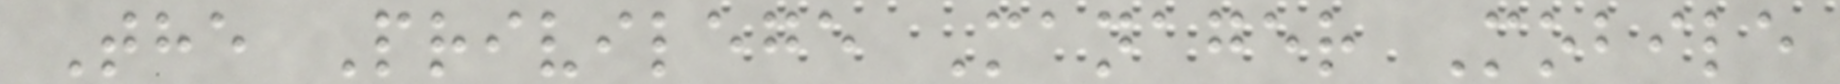The Privilege Manager Mobile
